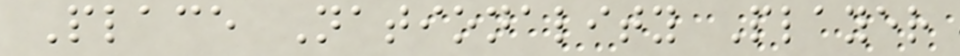Place Nationality Player
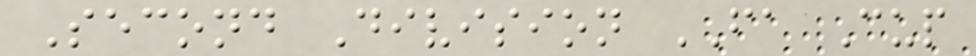Second Division FA Cup
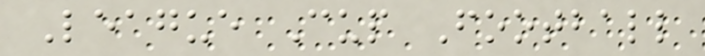League Cup Football
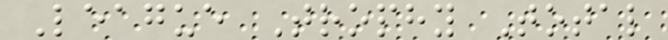League Trophy Total
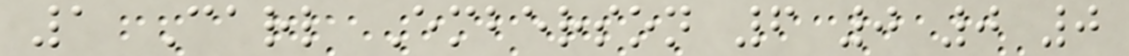1 Carl Emberson 6 0 0 0
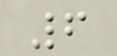6
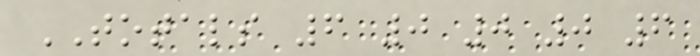TOTALS 6 0 0 0 6
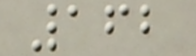162
